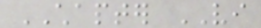CHAPTER VI
